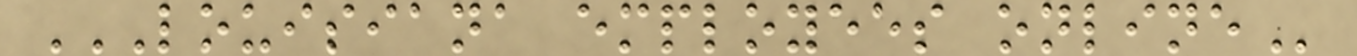LOUISIANA EMPLOYEES ONLINE
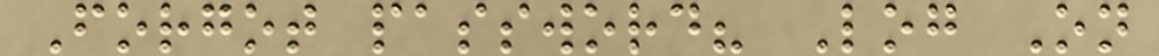Forgot password? Log On
